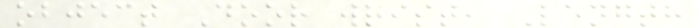object Door wrist, Length
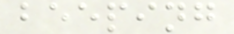beeping
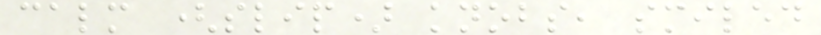calm (slip) knobs, smiled
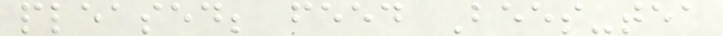pleased; feed Bees-tea
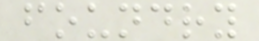foundry
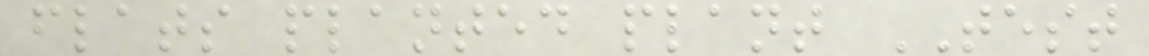flats planted plant TEST
